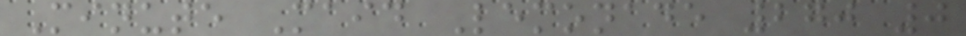Minute Maid Lemonade 270 0
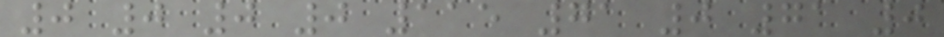0 0 0 0 115 71 0 71 0
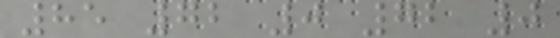85 72 0 72 0
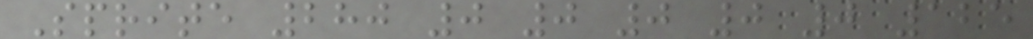Sprite 280 0 0 0 0 0 125
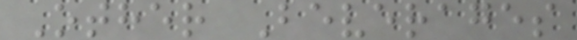Other Beverages
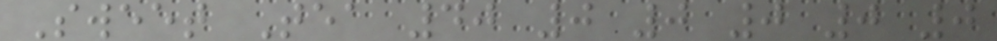Sweet Tea 40 0 0 0 0 0
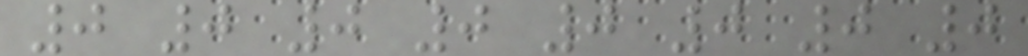0 0 0 0 0 0 0 0
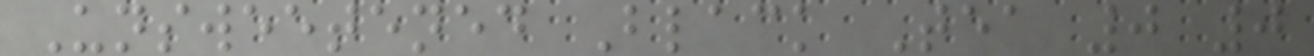Unsweetened Black Tea 0 0
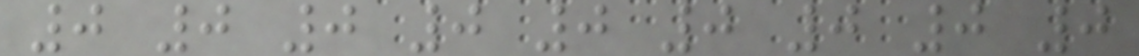0 0 0 0 0 0 0 0 0
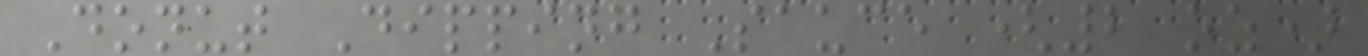Donut Dipping Sauce (2 oz)
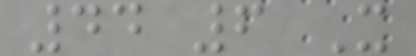44 6 X
